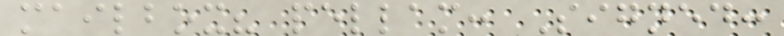mailbox? pellam: Signed:
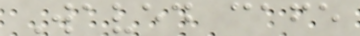Waved cafe
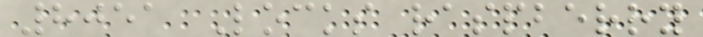8051 Locks raspberry
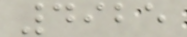4925
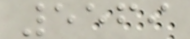5569
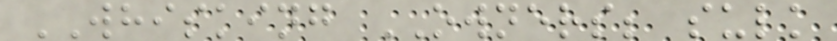WHISKING OWNERS; sulk
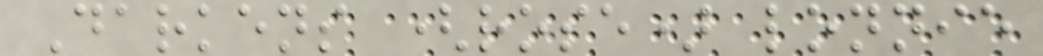Darkens (rose) lonnie
